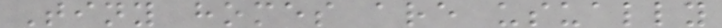Tiny homes are usually
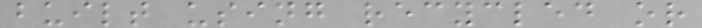built using recycled or
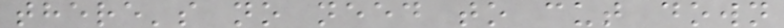there's no need to cut down
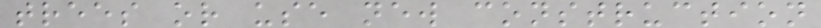trees or use new construction
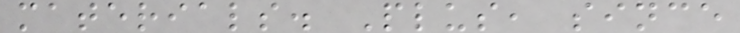materials. Plus, since
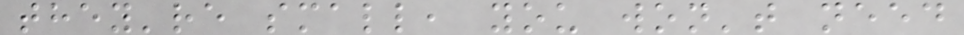they're small, you won't need
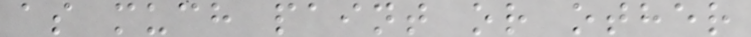as much paint or other
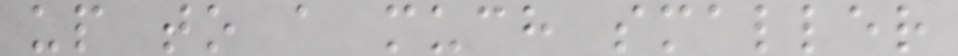up to a much smaller
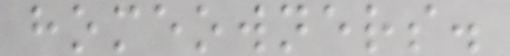homeowners.
